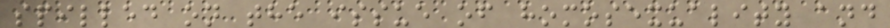spilled on the issue of homosexuality and
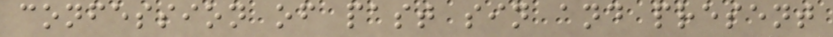confession of past sin and present
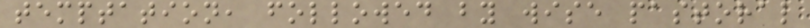temptation, followed by wise pastoral
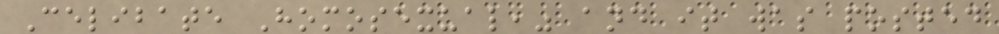Celibate Homosexual," and it was posted
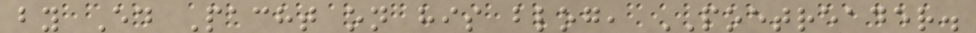by Ed Pacht on his blog, POETREADER.
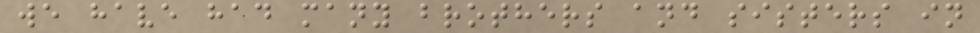we have had many brothers and sisters in
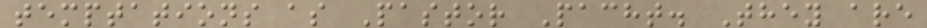temptations as Pastor Pacht. They are
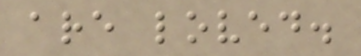are loved.
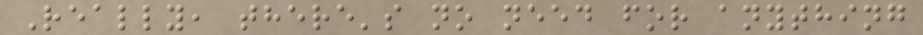Really, there's no need for anything
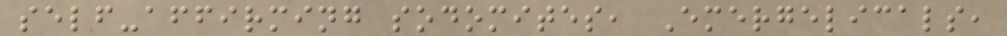self-affirming sodomites, Emergelicals,
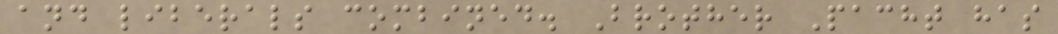and liberals combined. Brother Pacht has
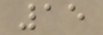15
